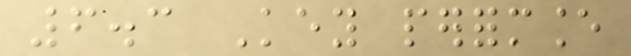6.3 Key performance
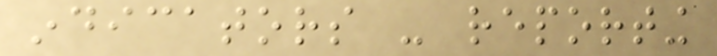indicators - reporting
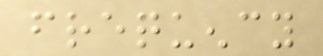frequency
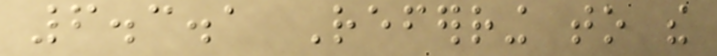6.3.1 Referring to the
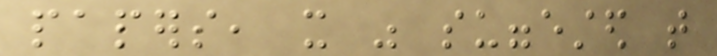papers, it was suggested that
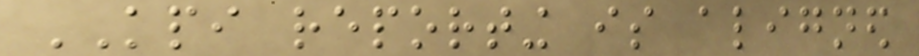KPI reporting is aligned
